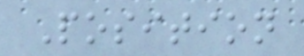Position
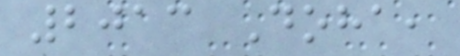2013 Doha,
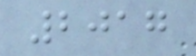2017
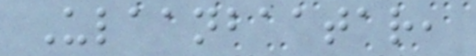Ulaanbaatar,
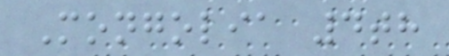Mongolia 4th
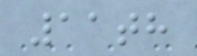11th
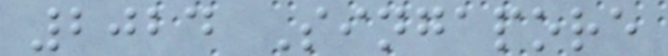2024 Singapore
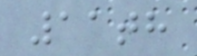11th
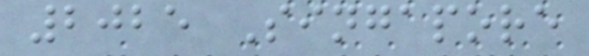2025 Singapore
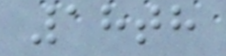18th
